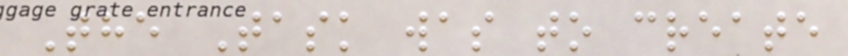The Task was to create
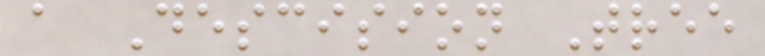a Descision Tree
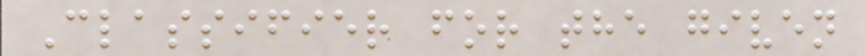Classifier for the given
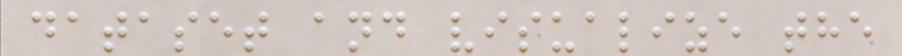dataset and visualize the
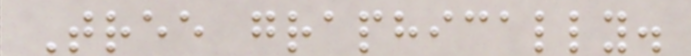Tree graphically.
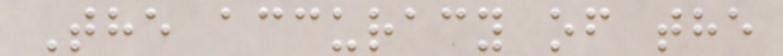The accuracy of the
